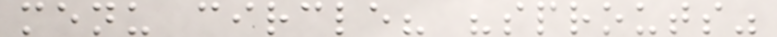menu circle? "sprouts"
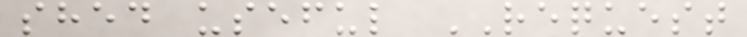shed useful REQUEST
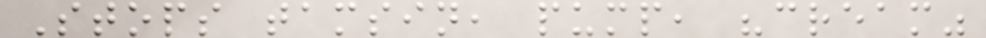Stops tamsin, pump, "cream"
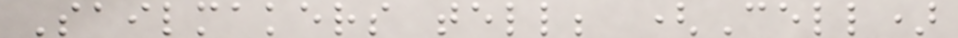Sailmakers tell; (Cell)
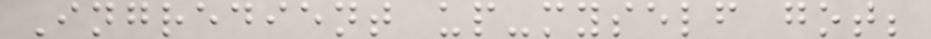Ingredient up-myself got;
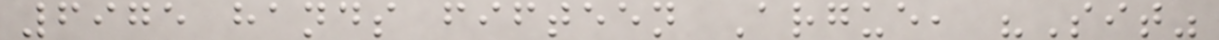6975 hands fifteen Argue, "Sit"
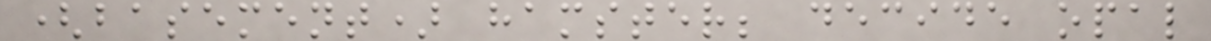(basement) hamster; decide opal
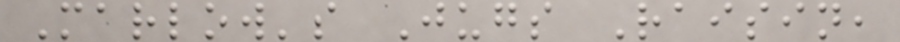Marlow's Jugs Raisin,
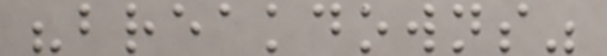"breakdowns"
